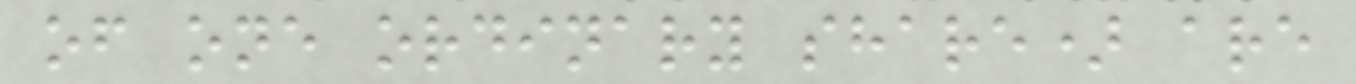of one ordinary share) are
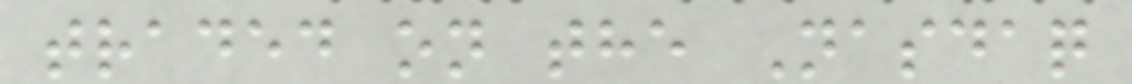traded on the Nasdaq
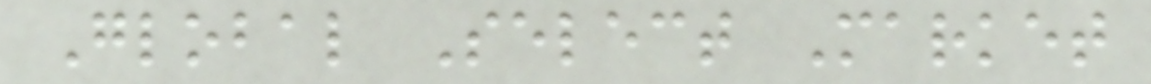Global Select Market
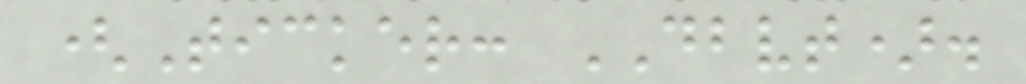(Ticker: DBVT).
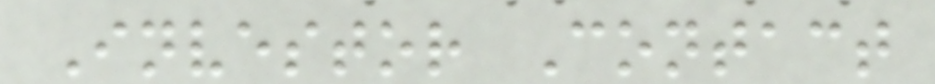Investor Contact
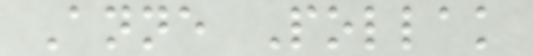Anne Pollak
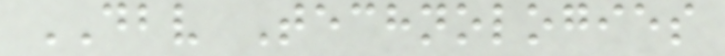DBV Technologies
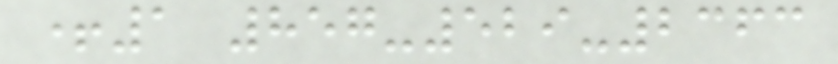+1 857-529-2363
